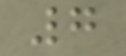7
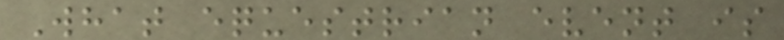What equestrian event is
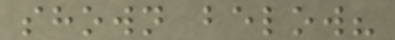shown below?
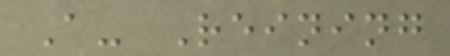A- Reining
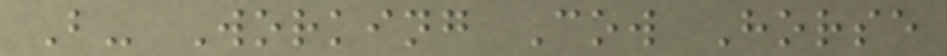B- Working Cow Horse
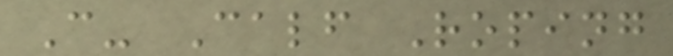C- Calf Roping
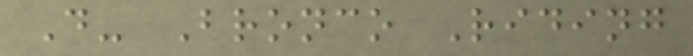D- Bronco Riding
